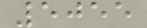5055
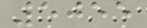5055
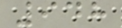948
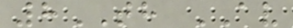8TH AV
